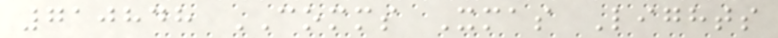710848 COMMS Xmas Lights
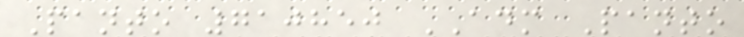Panto 710850 ADM Panto
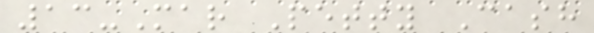13-Mar Petty Cash
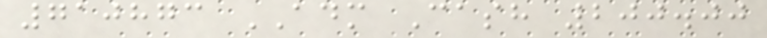710873 ADM Cash 200.00
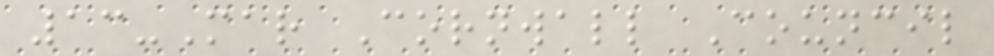13-Mar Cornwall Council
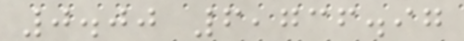0.00 6,736.97
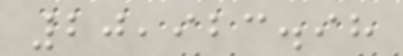20,923.98
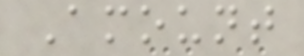Amount
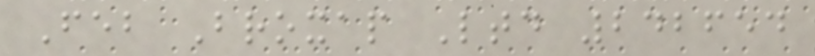Feb Broxap Ltd 242654
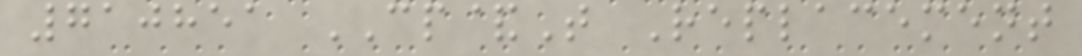710851 CP&T Replacement
